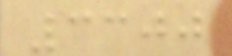3300
